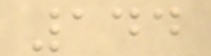144
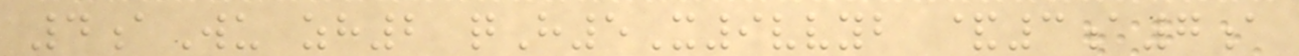4aWu zh2 qH5X9vvyb &3a7a
